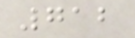712
